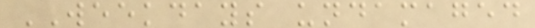WEEKDAYS undamaged
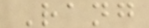Rang
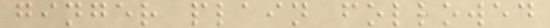ginger plain followed
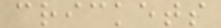crickets
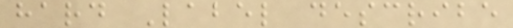hard Label describe
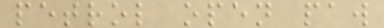petrol open paw
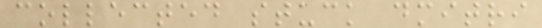collected stuck dmitri
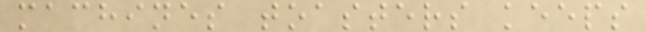machines toasters keeps
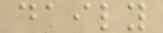daily
